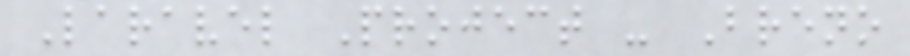Laravel Project - Breno
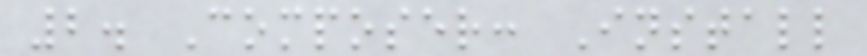2. Composer: Install
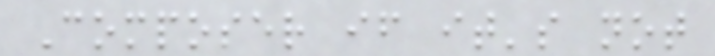Composer if it's not
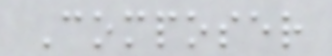Composer
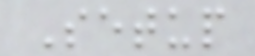Setup
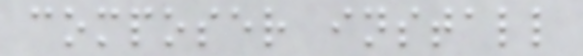composer install
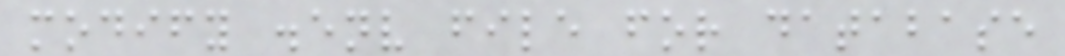modify .env file for database
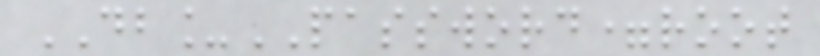DB_PASSWORD=root
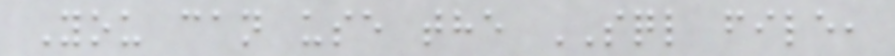You can use the SQL file,
